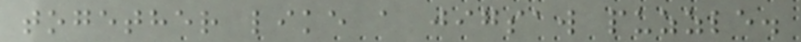together like a jigsaw puzzle.
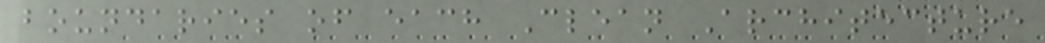boundaries of each Clean Architecture
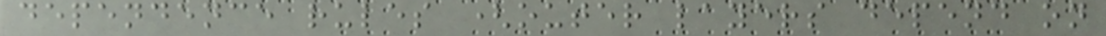dependence rules (outer layers depend on
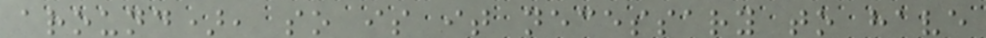around), so is it necessary to have
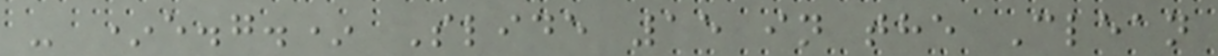- *e.g.* Slide 15 in the Clean
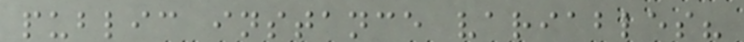public instance variables?
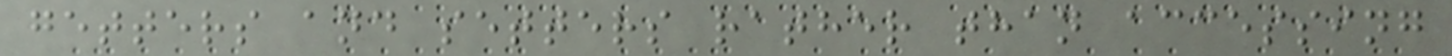getters and setters rather than accessing
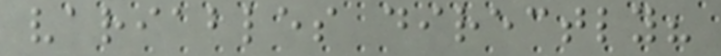variables directly?
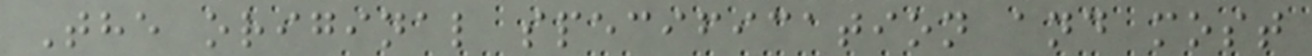The original specification and most
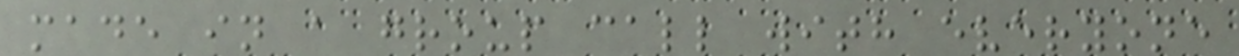made in a group call with everyone
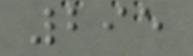295
